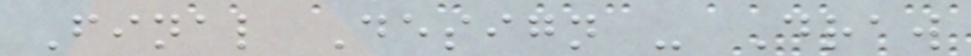Final Design - Draw
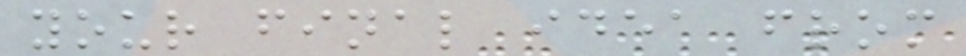your final idea from
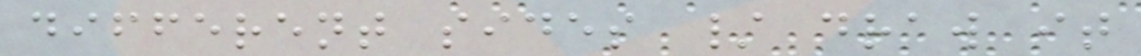different sides / draw it
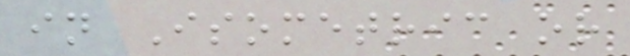in Isometric or
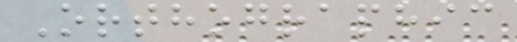Orthographic
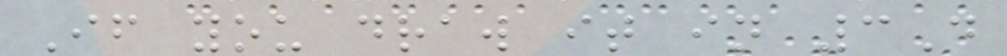If you draw it in 3D
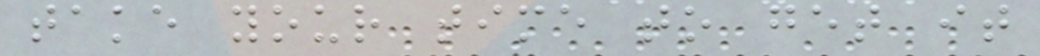take your time to get it
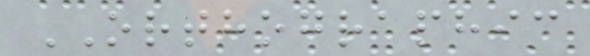ORTHOGRAPHIC
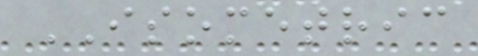ISOMETRIC
